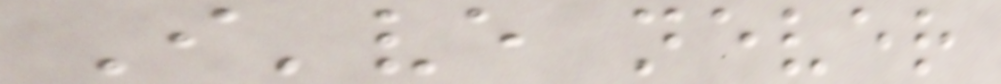I've never
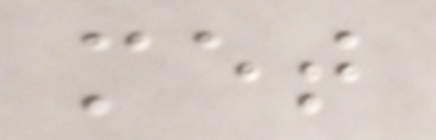met
